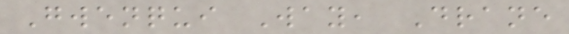Gwenqui Way, Drane
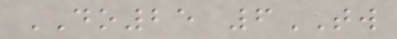DO25 6TW
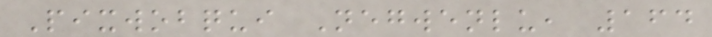Pixwobqui Negwenlu, 164
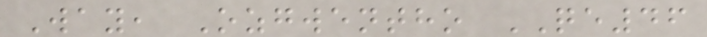Way, Ozgwentho QE46
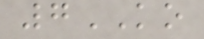7KO
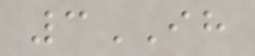3IH
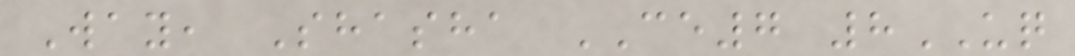Way, Shasha CE7 8UQ
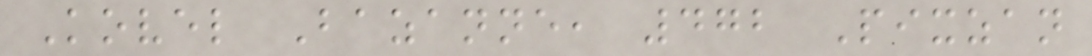Kovel Bazanne, 472 Pixzan
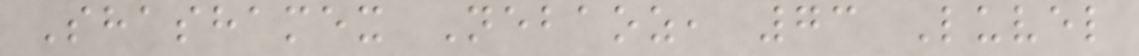Shashamex Nebaoz, 73 Luvel
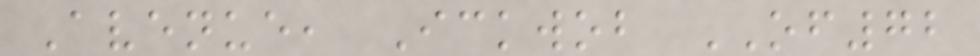Avenue, Ickwob OF72
